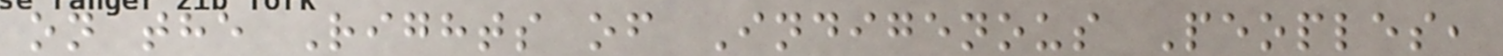on the Rights of Indigenous Peoples,
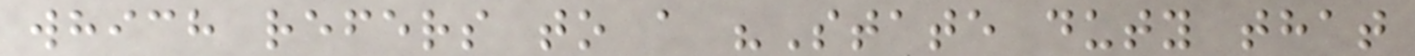which refers to a "State duty that
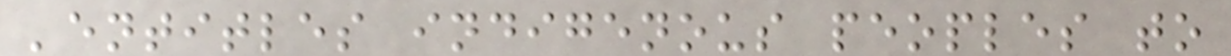'entitles indigenous peoples to
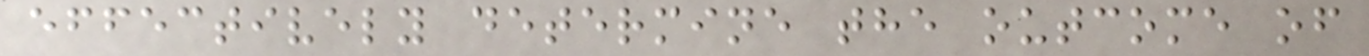effectively determine the outcome of
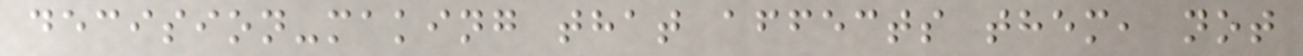decision-making that affects them, not
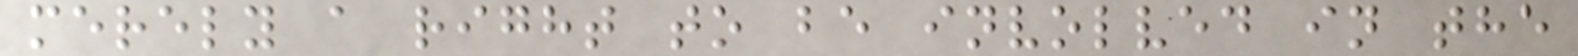merely a right to be involved in the
